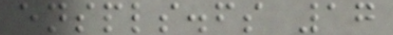enspls.fs 17
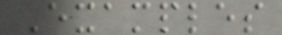Examples
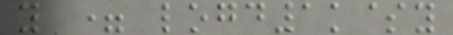y = logd1k$y
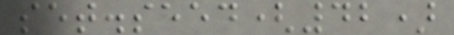set.seed(42)
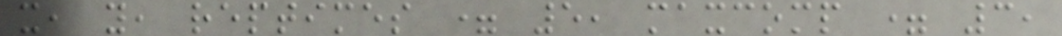x, y, reptimes = 5, maxcomp = 3,
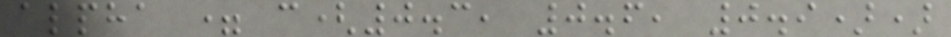alpha = c(0.3, 0.6, 0.9))
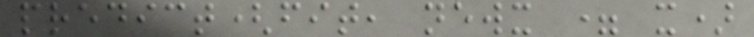predict(fit, newx = x)
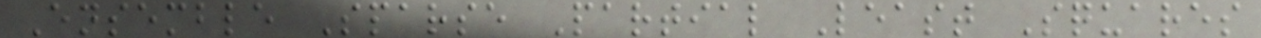Ensemble Sparse Partial Least Squares
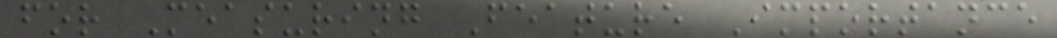for Measuring Feature Importance
